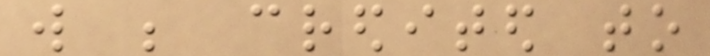will be credited to
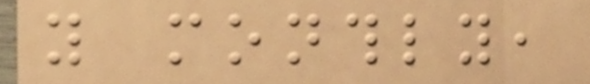you monthly,
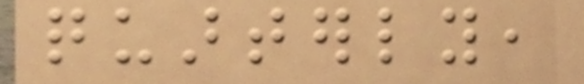quarterly,
